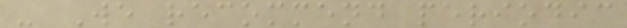- We recommend periodic
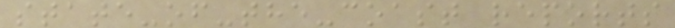state-of-the-coast reports
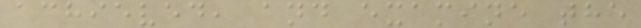achieved, and examine the
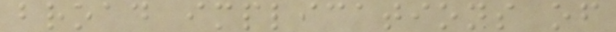broad implications of
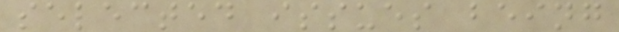selected issues being
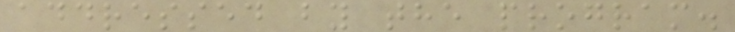addressed by the program.
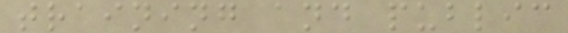training and public
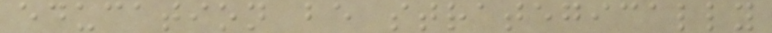education be strategically
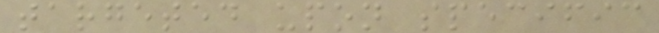targeted upon specific
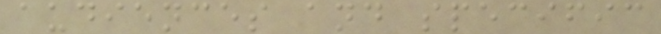audiences and specific
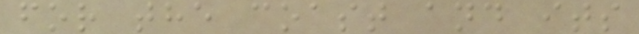for the coast and its
